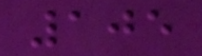105
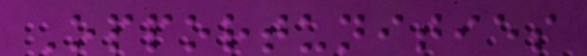Opportunities
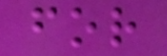for
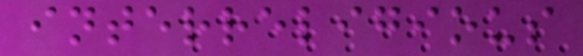interreligious
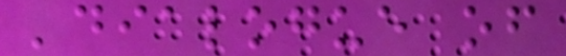'dialogue of
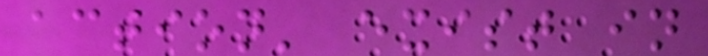action' exist in
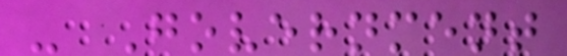- Government
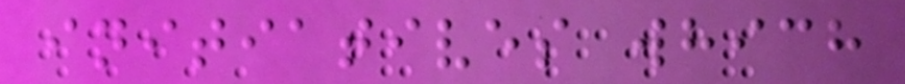initiatives which
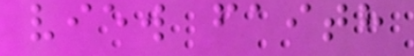view faith
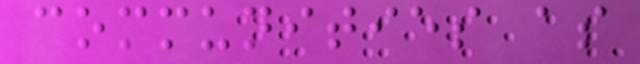communities as
